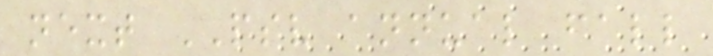next PSV annual fall
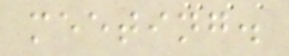meeting.
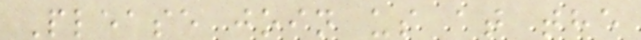Please join us at the
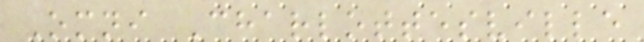Omni Charlottesville
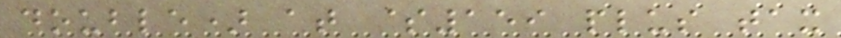double) at $159 plus tax
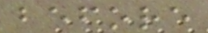before
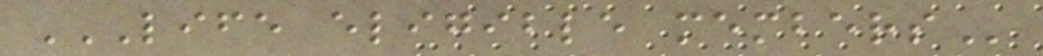LIFE ELIGIBLE MEMBERS
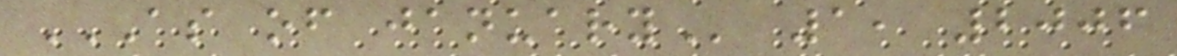AS OF JANUARY 1, 2006
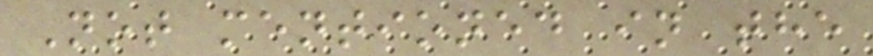Not mentioned in the
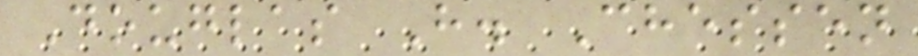Douglas H. Chessen
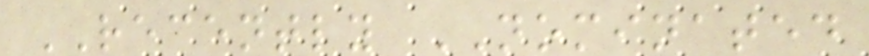RECENTLY NOMINATED
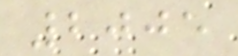2005
